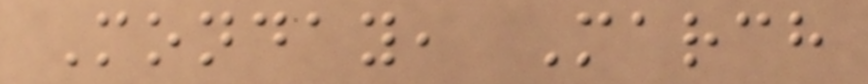Monday, March
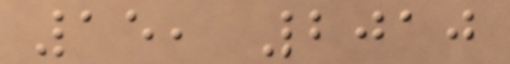15, 2010
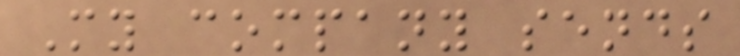My company sends
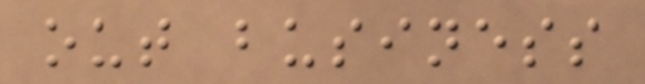out business
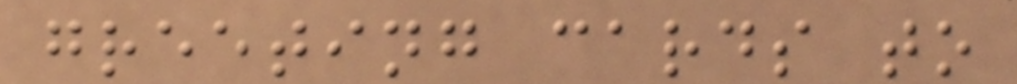greeting cards to
